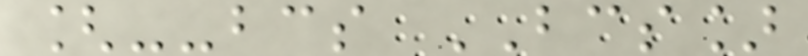[--bcs BCS]
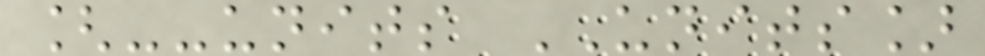[--units UNITS]
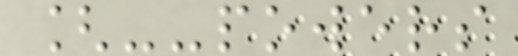[--powers
